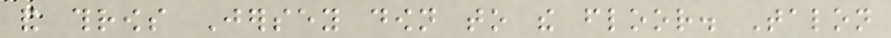and throws Jersey down to the floor. Talon
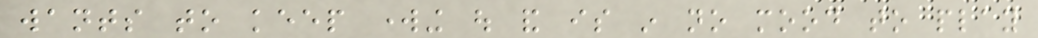wants to keep working out and is in no mood to play
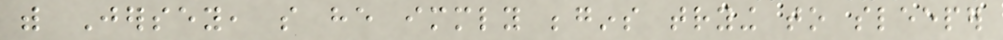with Jersey, so he immediately begins trying to sleeper
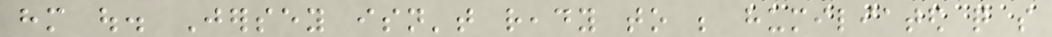him out. Jersey isn't ready to be humiliated quite so
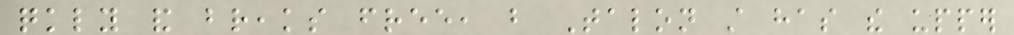quickly and breaks free, but Talon still has the upper
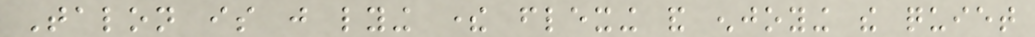Talon is just lying there flexing and enjoying the quiet
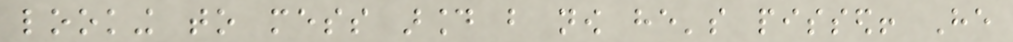looking to mess around but now he's pissed! He
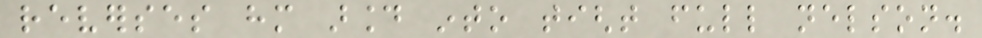reverses him around into tight full nelson.
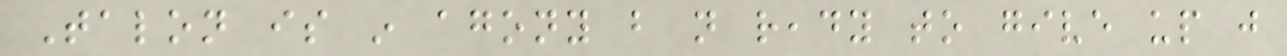Talon is in agony but not ready to give up just
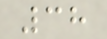38
